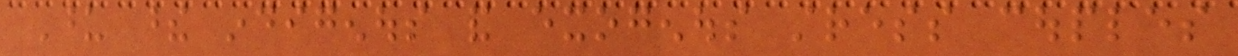Upon these indigenous and exogenous stress couples
